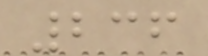236
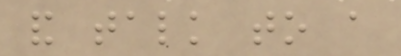and talk to a
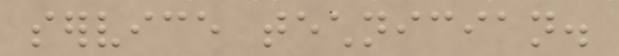service technician.
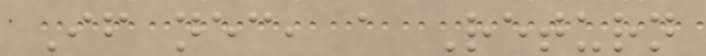If necessary, a Return
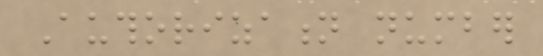Authorization number
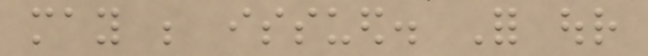may be issued. For our
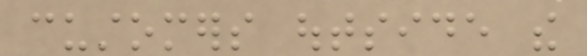customers outside the
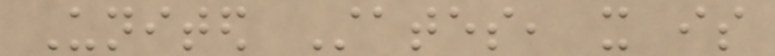United States, it is
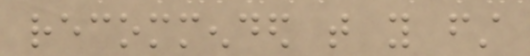recommended that you first
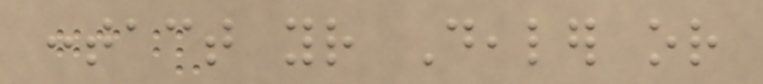contact your Dealer or
